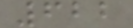622
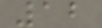12
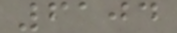6104
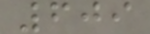609
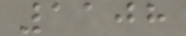1108
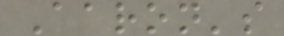Aaron's
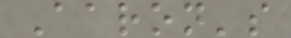Aaron's
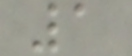1
